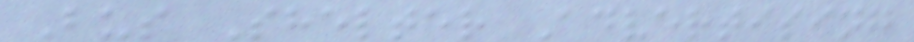Bus Shelter Advertising
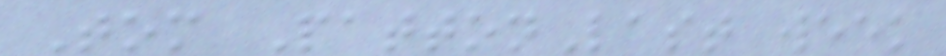Tom PattonLast week
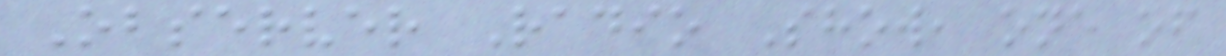Observer Radio Show, one of
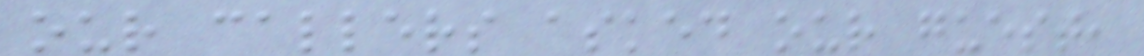our callers asked our guest,
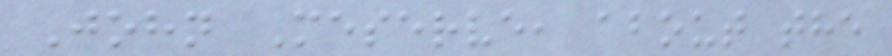John Meserve, about the
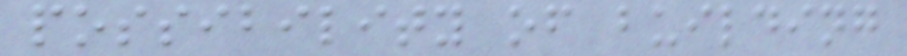possibility of building
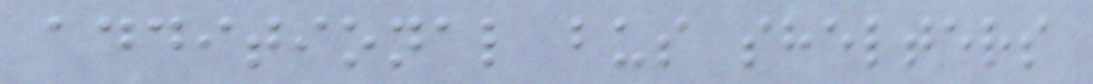additional bus shelters
